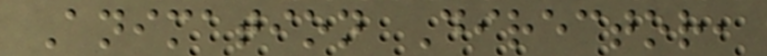Animation Director,
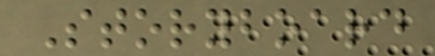Storyboard
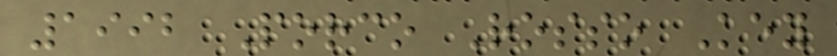1992 Porco Rosso Key
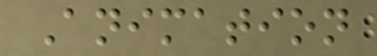Animation
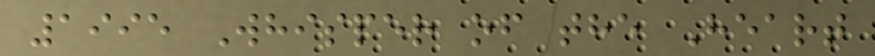1995 Whisper of the Heart
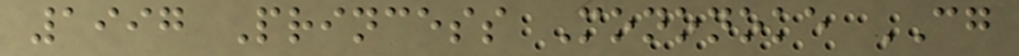1997 Princess Mononoke CG
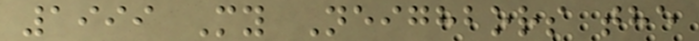1999 My Neighbors the
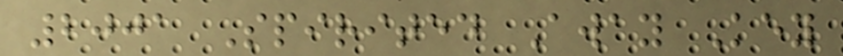2001 Spirited Away Key
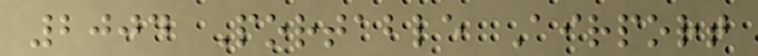2004 Portable Airport
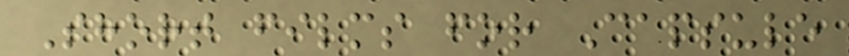Short films for Capsule
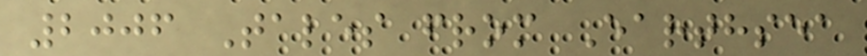2006 Tales from Earthsea
